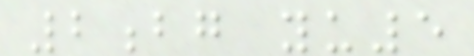2bg yu5
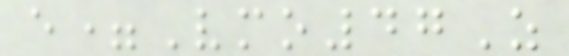e=Vmo47Z
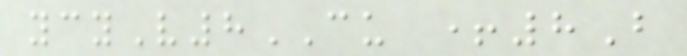ycyV8CU +8B
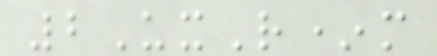2UxR*m
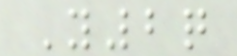Y2q
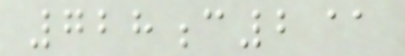728c2@
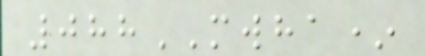088MWHA*
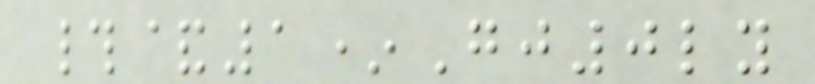#&1*Gj0ly
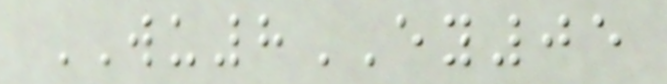WU8EY05
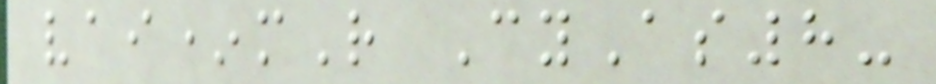vai*mR CyAs8-
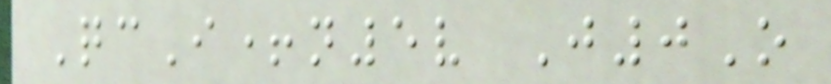QcI+n5v J0O
